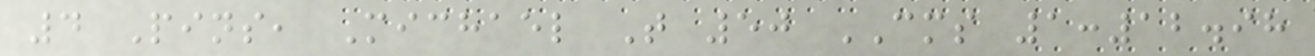4 Pins, Michael T 50 CMS 1:12.98
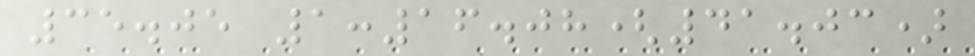35.05 1:16.08(41.03)
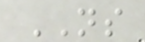NS
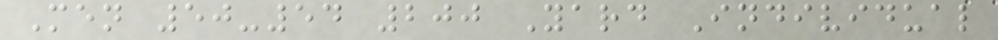Men 50-54 200 Yard Individual
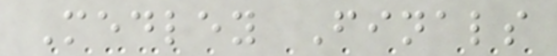Medley Finals
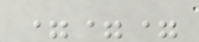===
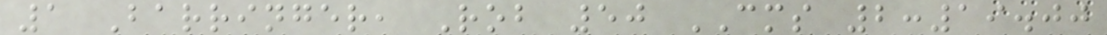1 Barringer, Rob 50 CMS 2:19.00
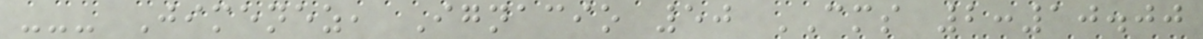--- Jimenez, Ignacio 50 CMS 2:10.00
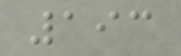193
